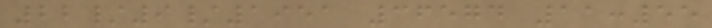22/9/1951 36574 11:55
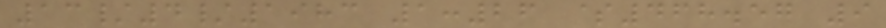13/4/1983 1:26 $468.57 9
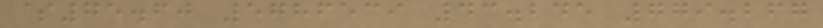$75.60 5786539 43.245 779.267
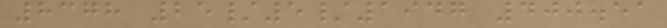8378 25/5/1947 400.51
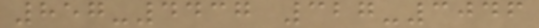857-4437 327-3046
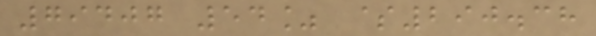79407 54% $290.38
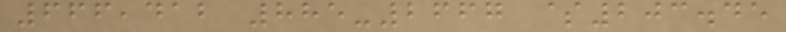666,412 885-2667 $203.45
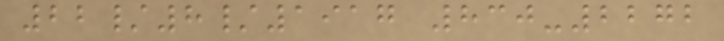22/8/1917 830-2272
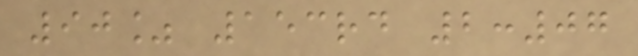90% 153rd 2:07
